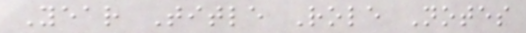Year Title Role Notes
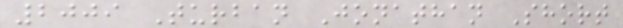2009 Turban Jonathan Short
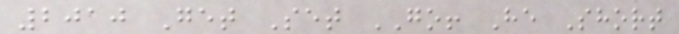2010 Get Set GO! He Short
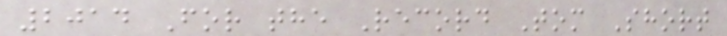2014 For the Record Tom Short
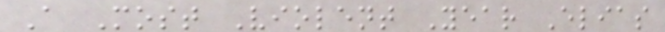A Most Violent Year Elias
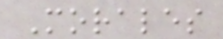Morales
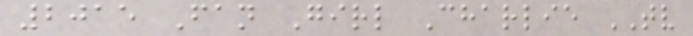2015 Fan Girl Charlie TV
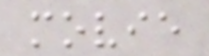movie
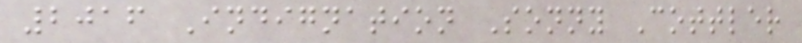2016 Indignation Sonny Cottler
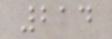214
